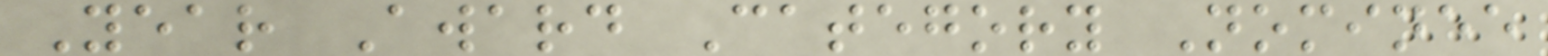Year Award Category Nominee
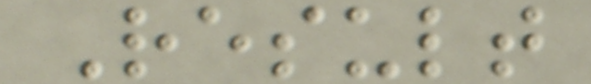Result
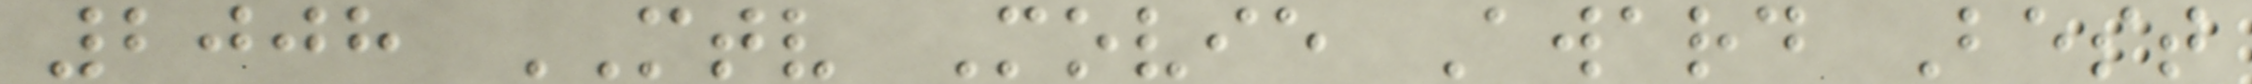2008 MTV Movie Award Best
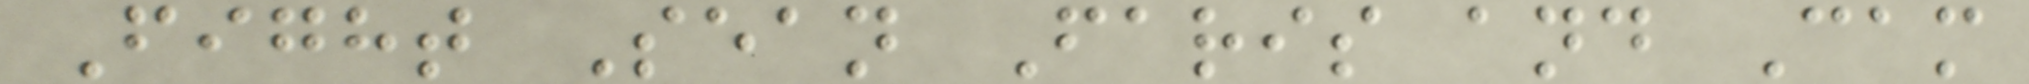Fight Sean Faris and Cam
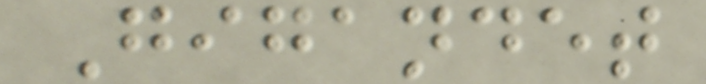Gigandet
